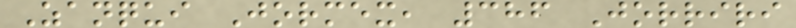Zanqui Jormex, 386 Jorriri
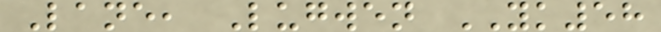Lane, Lugwen YK58
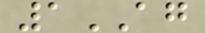1AG
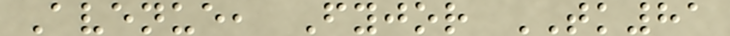Avenue, Fyjor TK81
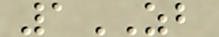1ZB
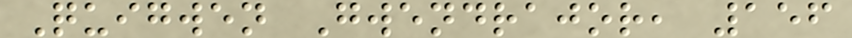Quigwen Gwendrajor, 156
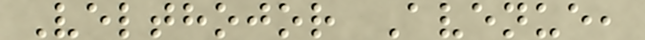Velthojor Avenue,
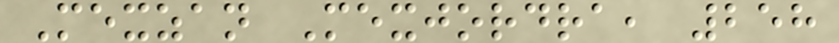Mexzan Mexjordra, 258
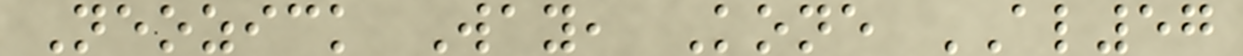Neozick Way, Kone AL57
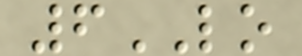6LO
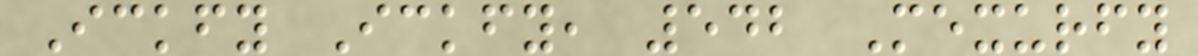Ickfy Ickfy, 542 Mexurfy
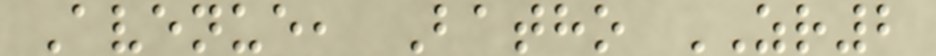Avenue, Batho ZR2
